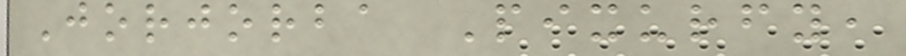Jorjorba Pixurfy,
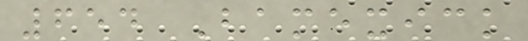654 Bamexick
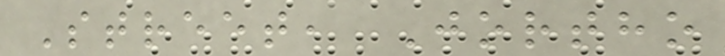Street, Jortho
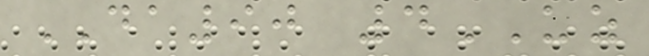DA90 4UZ
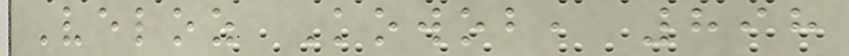Veloz Kowob, 898
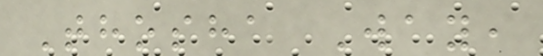Thosha Way,
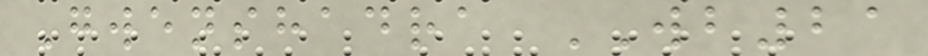Gwenshadra WB21
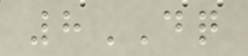8DQ
